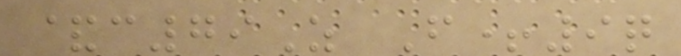&c79Z F+9q
